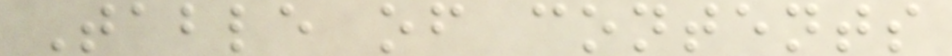Table of contents
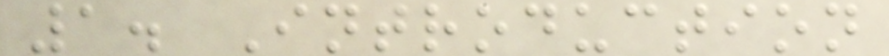1. Introduction
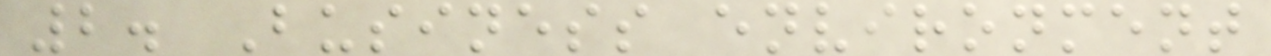2. Business environment
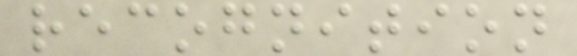recognition
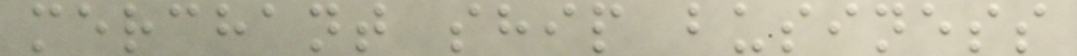merchant ship business
